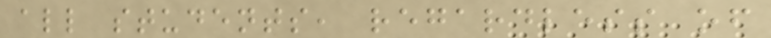all students, regardless of
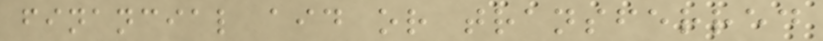financial aid or transferred
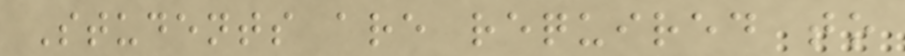Students are required to
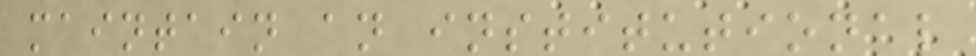maintain an institutional
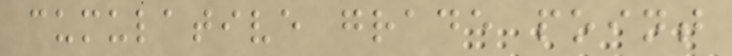cumulative grade point
